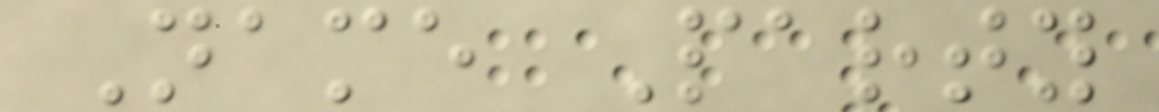Name Party
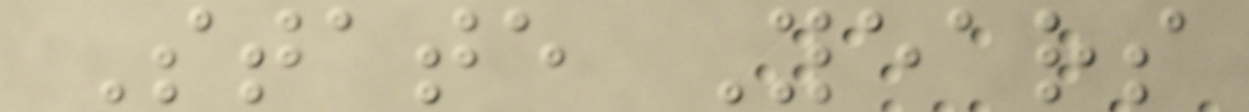State Years
